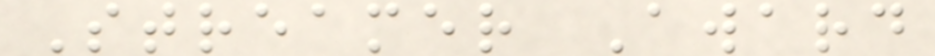Streamer Award
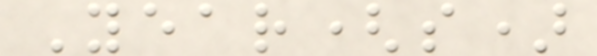Year(s)
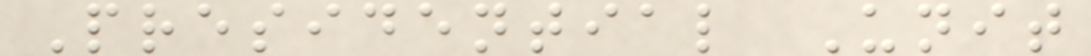Presidential Unit
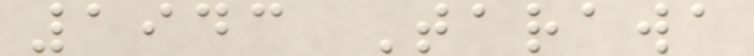1943 Tarawa
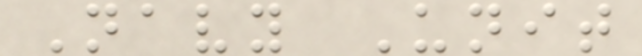Navy Unit
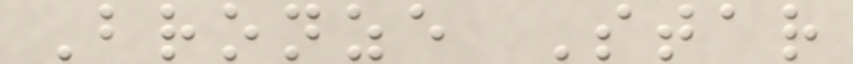Bronze Star
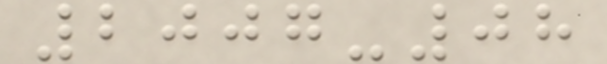2007-08
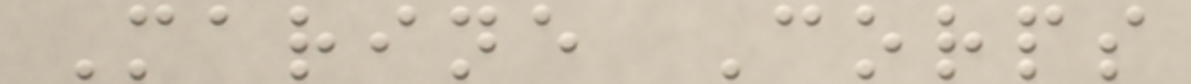Marine Corps
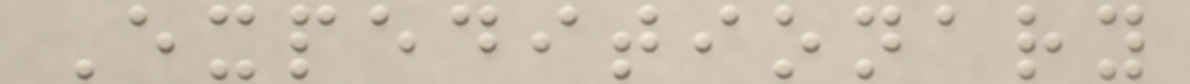Expeditionary
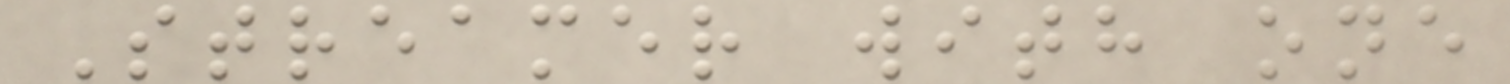Streamer with one
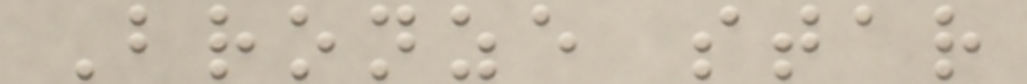Bronze star
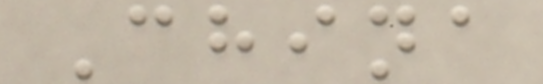China
